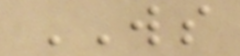WS
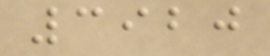3920
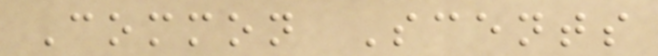Common Scents
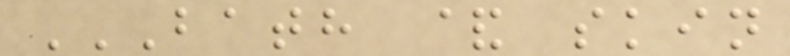BATH & SKIN
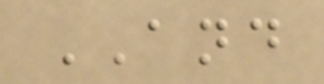AND
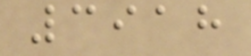3918
